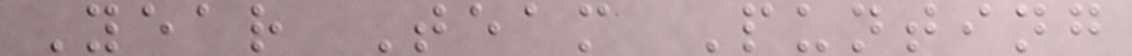Year Team Punting
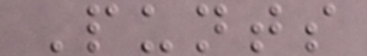Punts
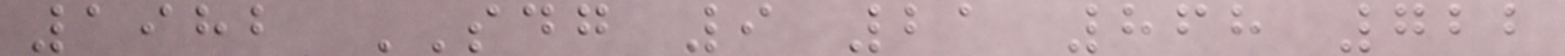1982 SDG 9 21 868 722
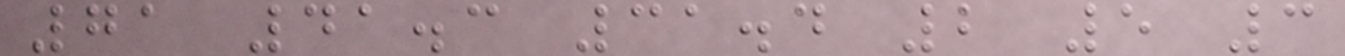71 41.3 31.4 2 5 3
